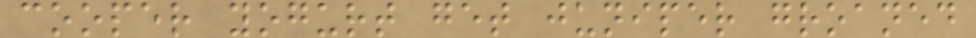cooper yogurt get juniper groaned
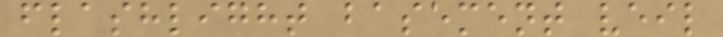flashlight basement veil
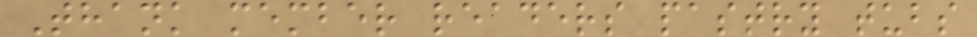Thank member readers pastry tubs
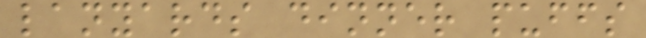lanyards dinner puffs
